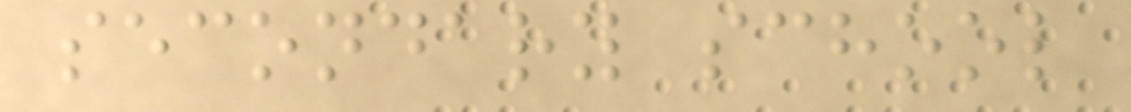secondary school
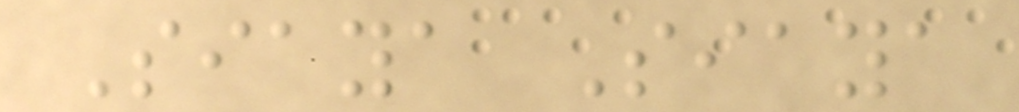Siaya Siaya
